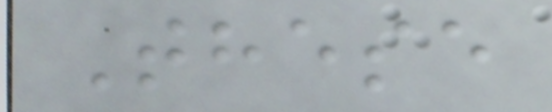These
